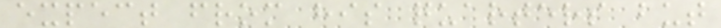expect from his quarters but
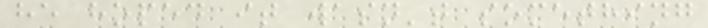he hoped it wasn't something
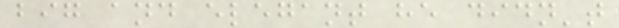big and elegant he didn't
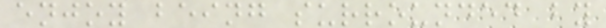enjoy being surrounded by
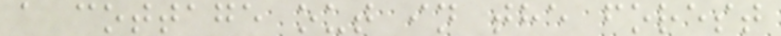a cottage out in the forest
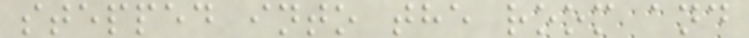stepped into the room and
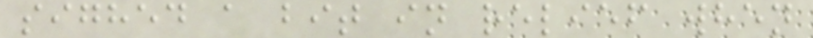sighed a bit in relief when
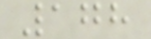178
